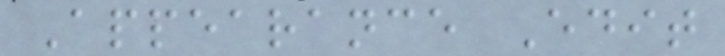Appearance Edit
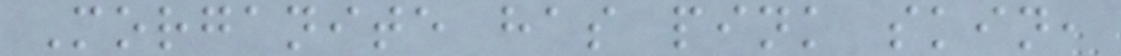Morganite has pink skin,
